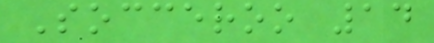Socceroo 14
